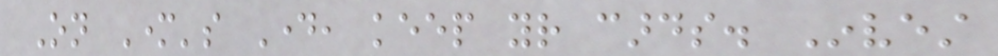On Mother's Day, keep your cards. Invest
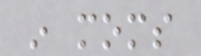in moms
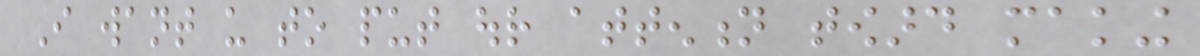I want us to put our attention toward making
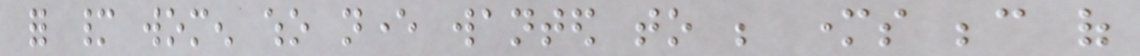for many women who never wanted to be mothers because of
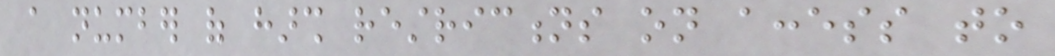a number of harsh restrictions on access to
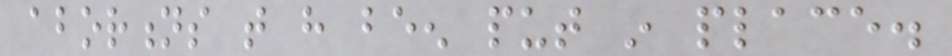abortions that have been put in place.
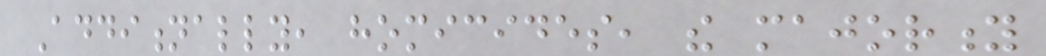Additionally, homicides, the majority
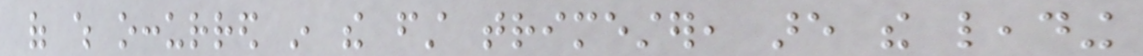of which occurred in the first trimester, are the leading
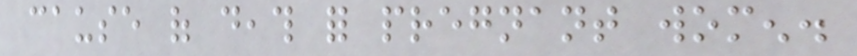cause of death for pregnant women.
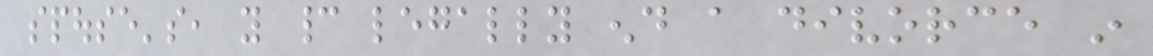spouse's, you cannot legally end a divorce in
